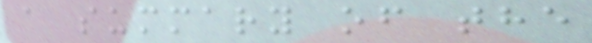a summary of the
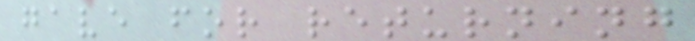gave for returning
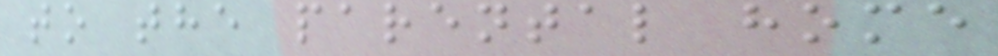to the parental home
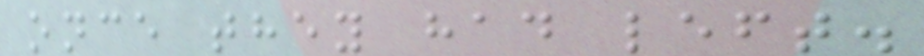once they had left.
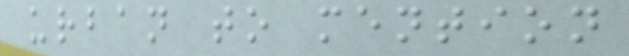urban to mention
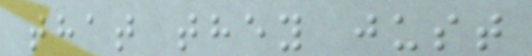that they just
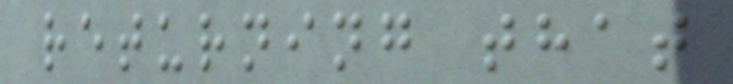returning that
